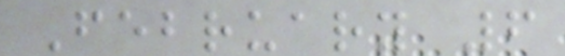February 6
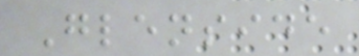Glenside
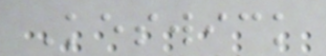Keswick
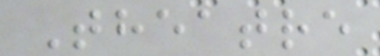Theatre
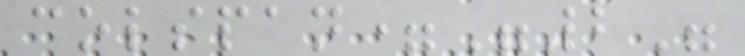colspan="2"
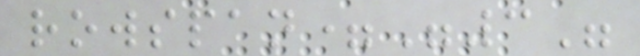rowspan="3"
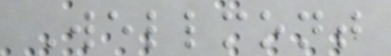Wellmont
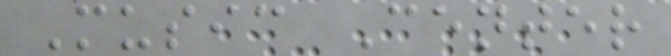Music Center
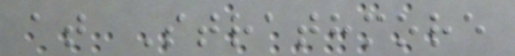at Strathmore
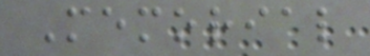Memorial
